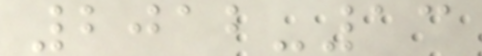2012-13
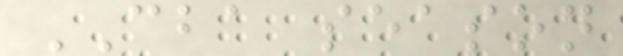CBA season
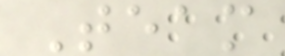Team
